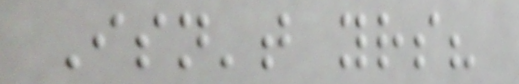Isn't yours?
